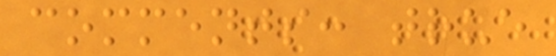comments: true
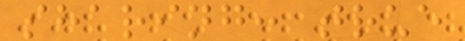sharing: true
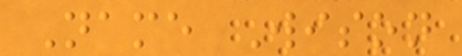Name Wison
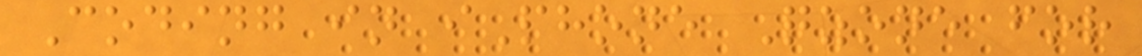Coding in iPhone Qzone for
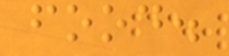food.
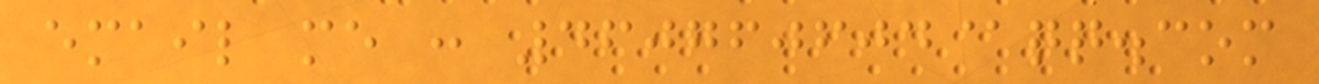email me : 460760604@qq.com
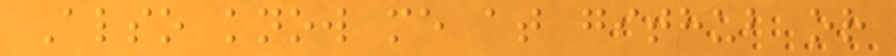Also know me at github or
